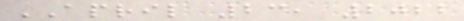APRIL 23, 2022
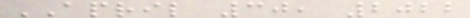APRIL 30, 2022
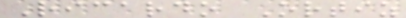Ricardo Ortiz
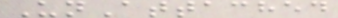UnAttached
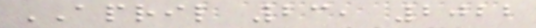APRIL 23, 2022
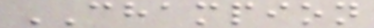CHAMPION
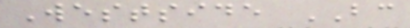Westside BC
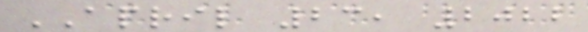APRIL 23, 2022
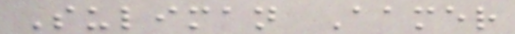Suliman Aamer
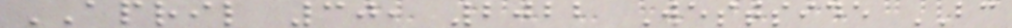APRIL 30, 2022 Westside BC
